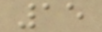15
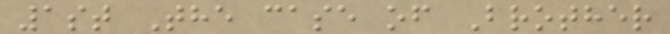1st The case of Brother
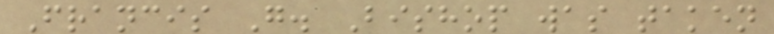Francis G. Bishop was taken
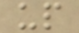up
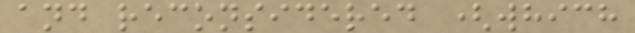and reconsidered (which
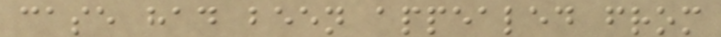case had been appealed from
